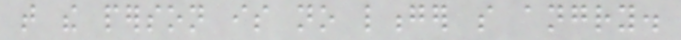that the person is no longer so angry.
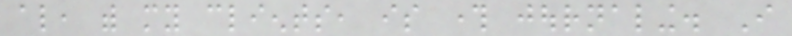also, with my clients, is through journaling. I
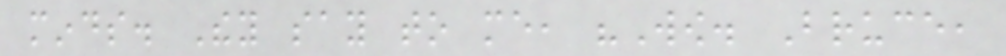minds. They say to me, "Wow. Bruce,
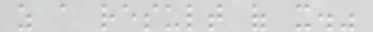as a result of it."
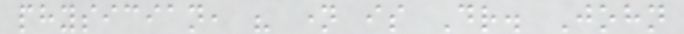physician, his name is Dr. John
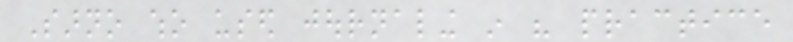Sarno who used journaling in his practice
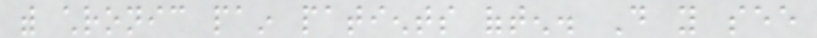with chronic pain patients often. Do you see
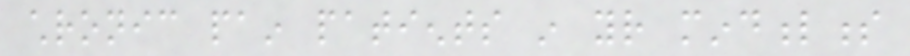chronic pain patients in your mindfulness
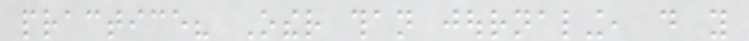practice? Other than journaling, do you
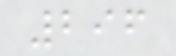296
